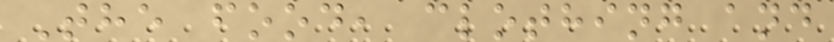The food, clothing and
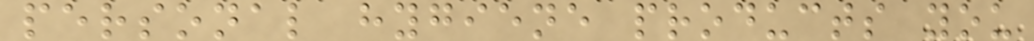personal hygiene products you
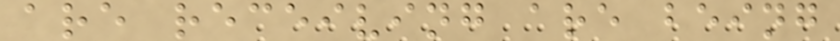are receiving are being
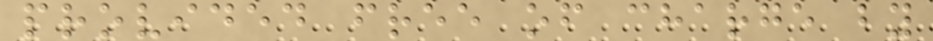provided free of charge by
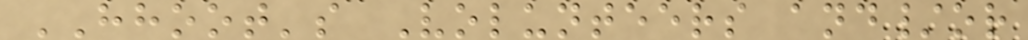HHOOT's Volunteers and/or
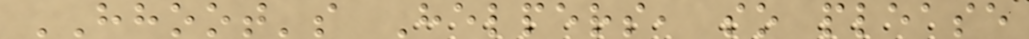HHOOT's Helpers, so please
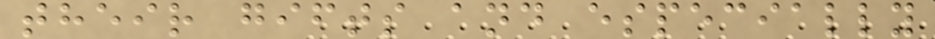their gifts and especially
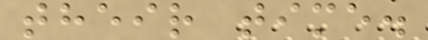their time.
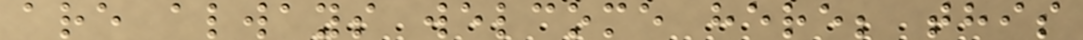are always welcome here; this
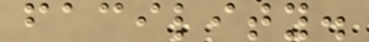facility.
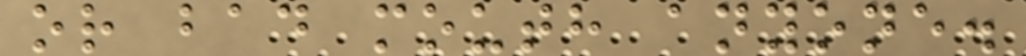or bad mouth anyone.
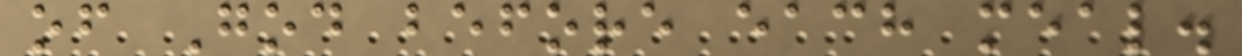of God before each meal.
